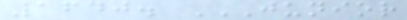1640. JUNIOR
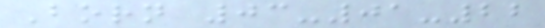Born 03-01-22
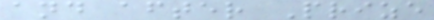and after Prize
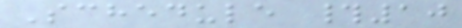Schedule #10
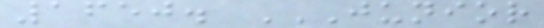1650. JUNIOR
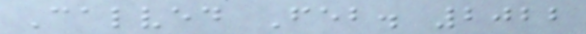Calved Feb. 2022
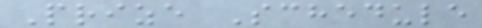Prize Schedule
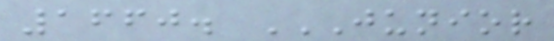1660. JUNIOR
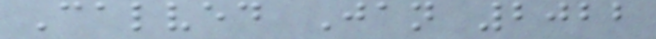Calved Jan 2022
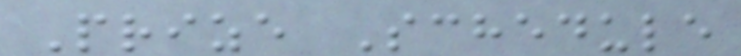Prize Schedule
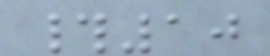#10
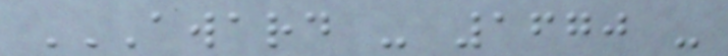AWARD - 1670 -
